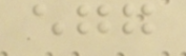egg
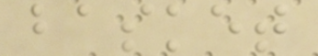basket
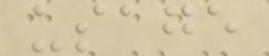usage
